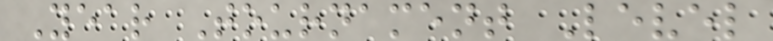Year Tournament Level
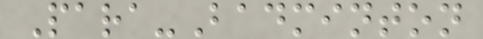Para-Badminton
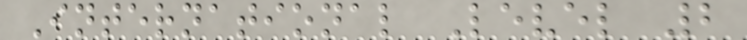International Level 2
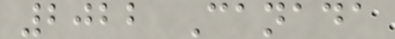2022 Canada
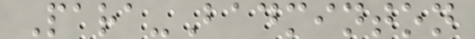Para-Badminton
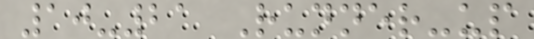10-21 Runner-up
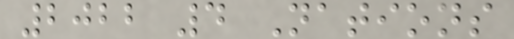2022 4 Nations
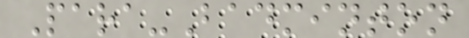Para-Badminton
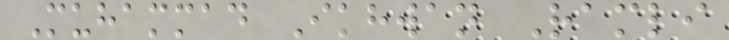Muhammad Ikhwan Ramli
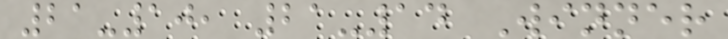21-10, 21-14 Winner
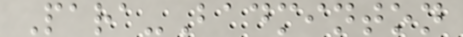Para-Badminton
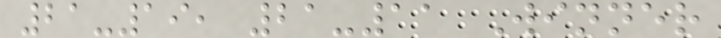21-19, 21-11 Winner
